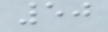50
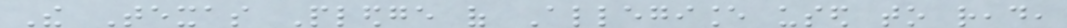The Texas Pledge of Allegiance used to read,
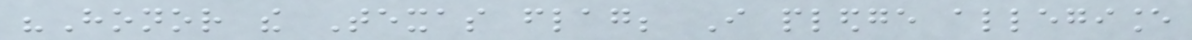"Honor the Texas flag; I pledge allegiance
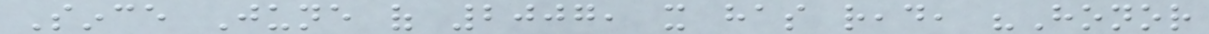Since June of 2007, it has read, "Honor
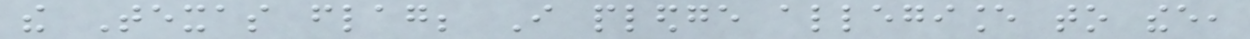the Texas flag; I pledge allegiance to thee,
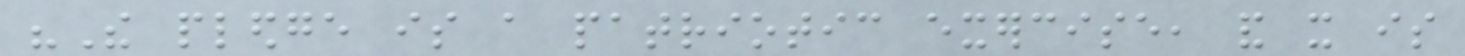"The pledge is a patriotic exercise, and it is
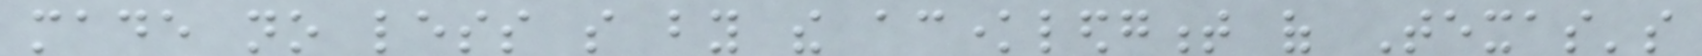made no less so by the acknowledgment of Texas's
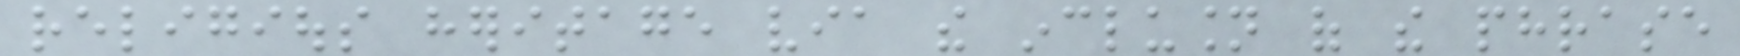religious heritage via the inclusion of the phrase
